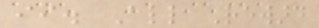ii. All Reward
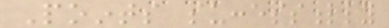Points successfully
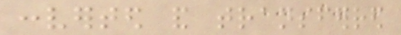converted and transferred
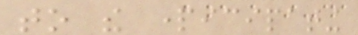to the participating
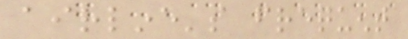airline's frequent
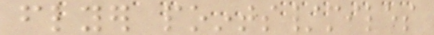flyer points/miles
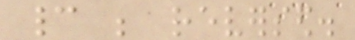cannot be reversed.
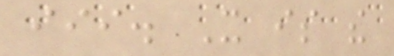iii. It is the
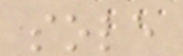sole
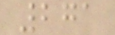271
